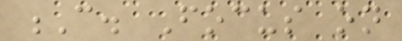C. Focus on
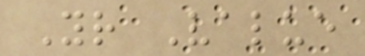Your Value
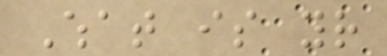What is your
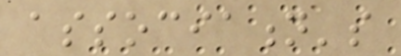association's
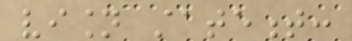vision statement:
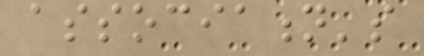association's
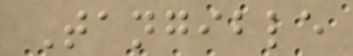Tangible
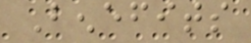Benefits
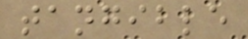tangible
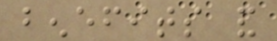benefits and
